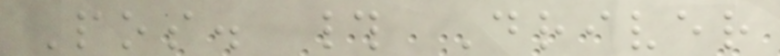Pos. # Driver
